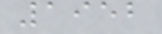1952
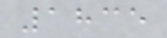1835
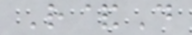R&D
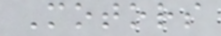Motors
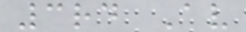3rd Av
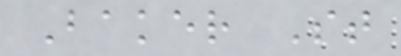Baker St
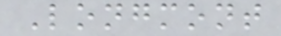Longmont
